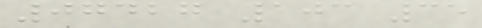07427 103 35
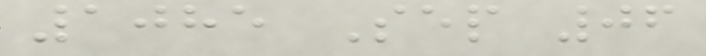1085 Sep 06
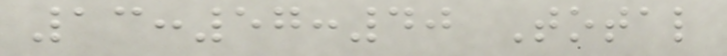13:57:40 Total
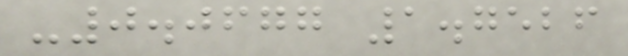-0.0677 1.7526
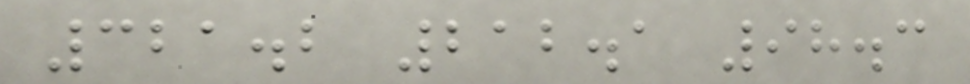321.2 212.1 98.3
